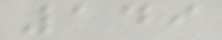149
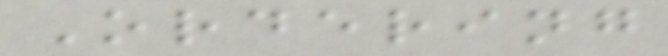Ordering
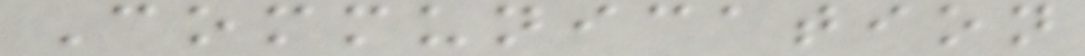Communication
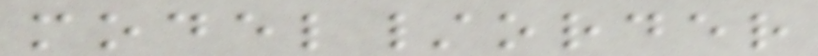model/order
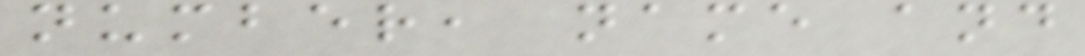number, name and
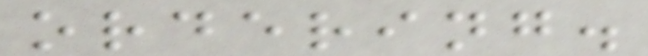ordering.
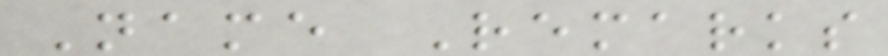Name Remarks
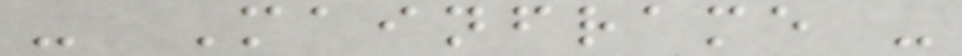- Mainframe -
